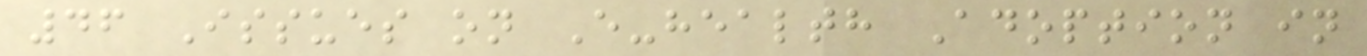46 Issues on E-health Adoption in
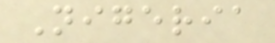Nigeria
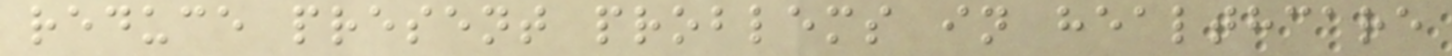reduce present problems in healthcare
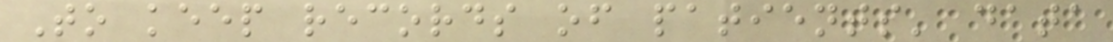To keep records of patients' data
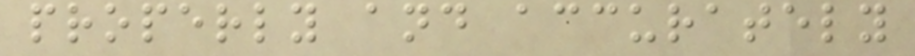properly and accurately
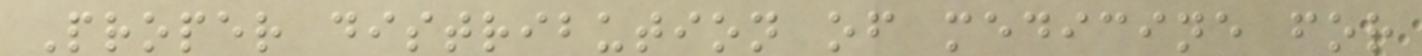Proper distribution of medicine for
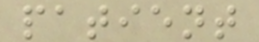patient
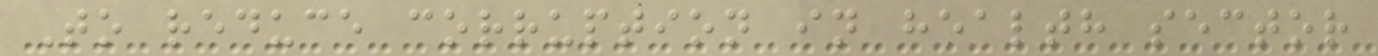To reduce corruption in health sector
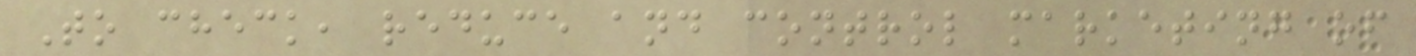To check, reduce and control marketing of
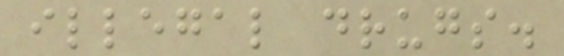illegal drugs.
